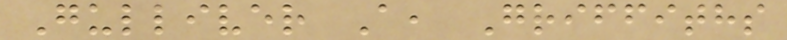Gulliver A, Griffiths
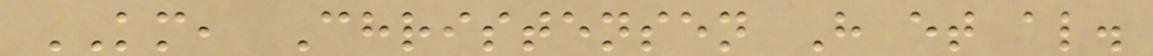KM, Christensen H et al.
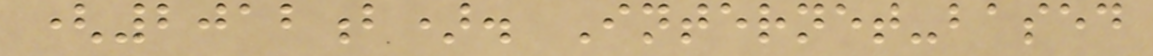(2012b). Internet-based
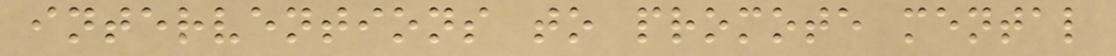interventions to promote mental
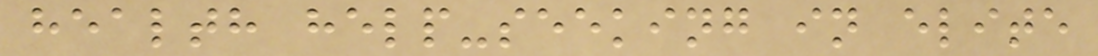health help-seeking in elite
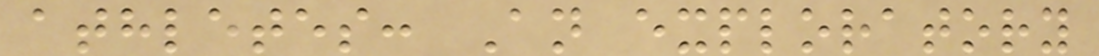athletes: An exploratory
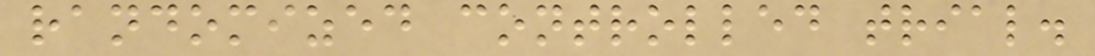randomized controlled trial.
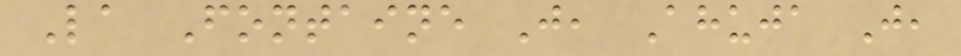La Fontaine J, Ahuja J,
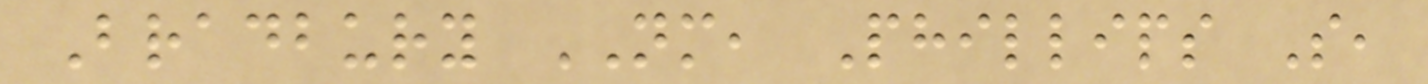Bradbury NM, Phillips S,
